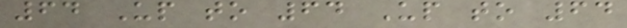64 Up to 64 Up to 64
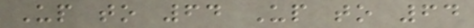Up to 64 Up to 64
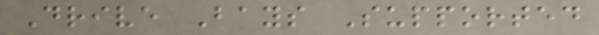Drive Bays Supported
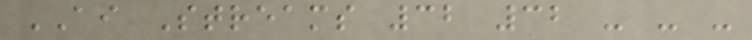AI Streams 32 32 - - -
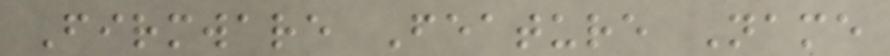Firmware Feature Name
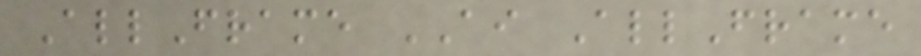AllFrame AI AllFrame
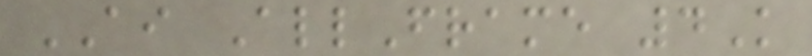AI AllFrame 4K
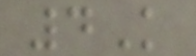4K
